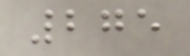275
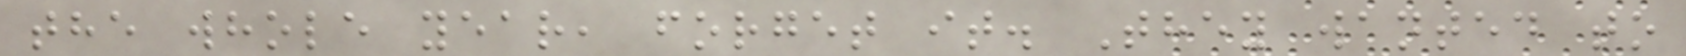the whole year, forget it. They wanted to
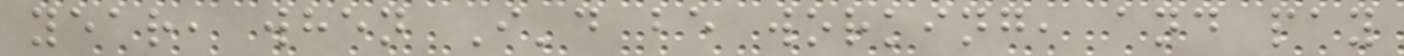year, when I'd be working, and pay
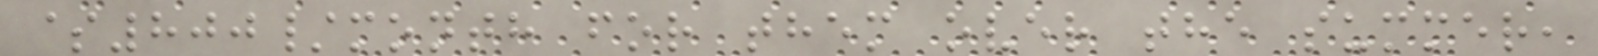$800/month for them over the summer,
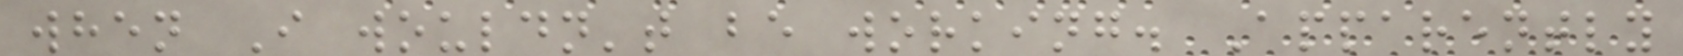when I wouldn't be working. Apparently
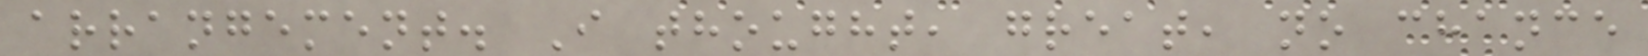arrangement. I thought, great, no chance
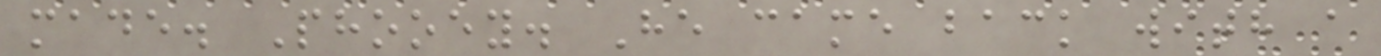made. Phooey. He came back with a
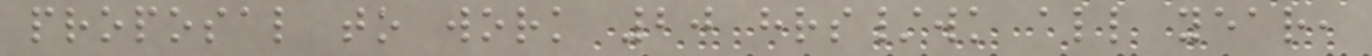proposal to work 20 hrs/wk all year,
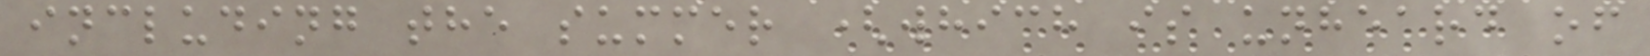including the summer (which is unheard of
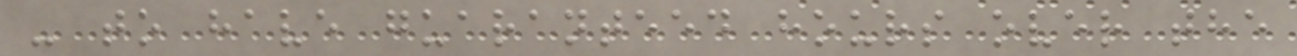- to have guaranteed hours over the
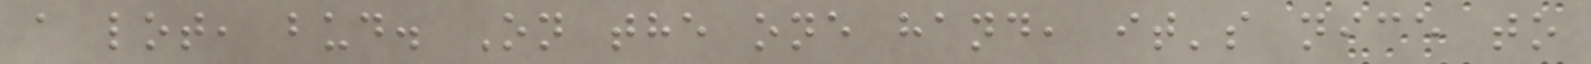a lot, bud. On the one hand, it's nice to
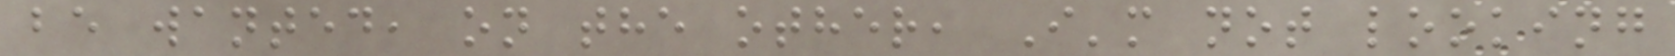be wanted, on the other, I'm not looking
